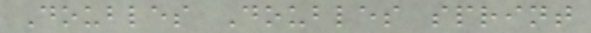Doubles Doubles sprint
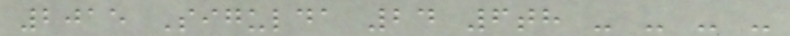2015 Sigulda 24 6th - - - -
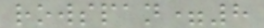rowspan=8
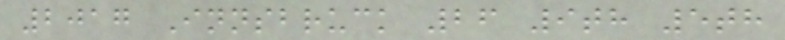2017 Innsbruck 26 9th 5th
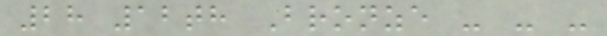28 12th Bronze - - -
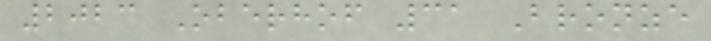2023 Oberhof 31 Bronze
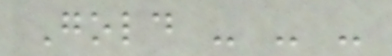Gold - - -
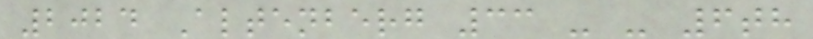2024 Altenberg 33 - - 6th
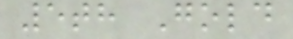5th Gold
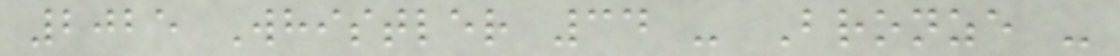2025 Whistler 34 - Bronze -
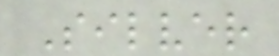Silver
